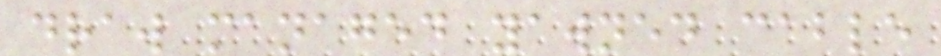draw managed yawned cable
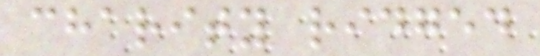charity ridged
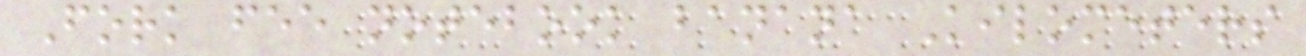Fork fee notebook banana Kilometers
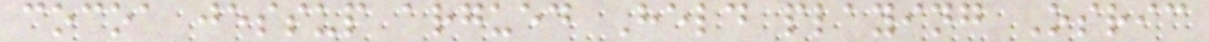cocoa jessup argued Held playing Osric
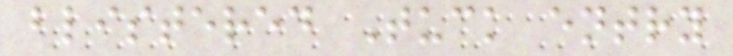blistered Tuck entry
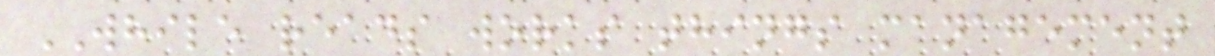WHILE reads works things management
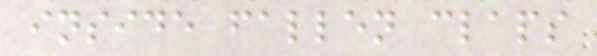inside fallen claps
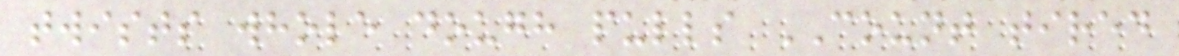twists whole dough pulls COUNT tired
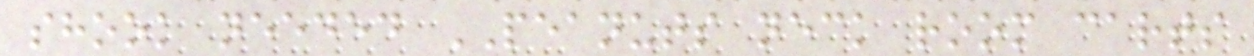shook needed PEANUTS neck room carts
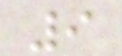9
